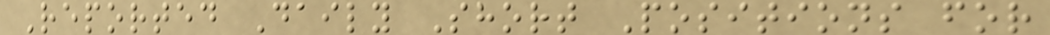Reported Daily Short Positions for
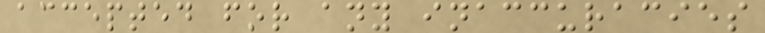accepted for any inaccuracies
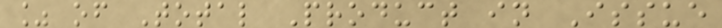% of Total Product in Issue
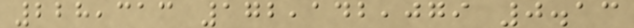228,313 172,142,079 0.13
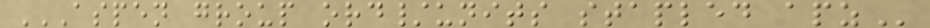ASPEN GROUP ORD/UNITS STAPLED APZ
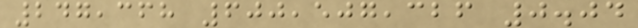247,368 600,507,326 0.04
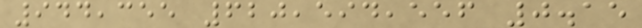944,355 620,594,556 0.15
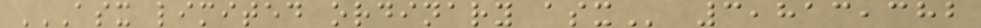ASX LIMITED ORDINARY ASX 3,813,382
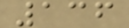136
